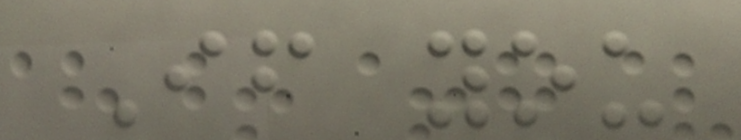If you
